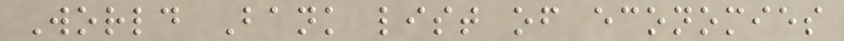World Bank list of economies
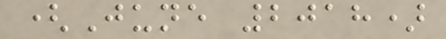(June 2018)
